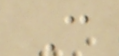C
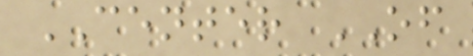CENTER OF
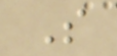S
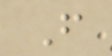F
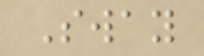Sway
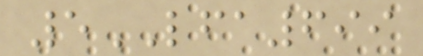5LFA699
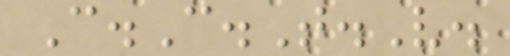C.C.T.V.
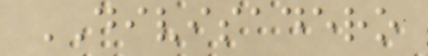DIVISADERO
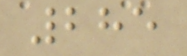285
